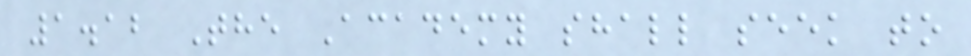1.12 The Academy shall seek to
